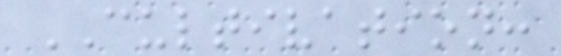CULTIVATION:
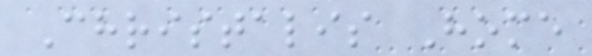Christalis Home
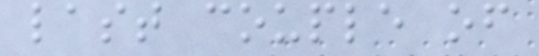last couple of
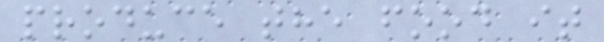produce the food it
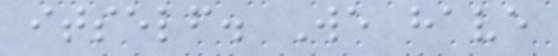itself. We have
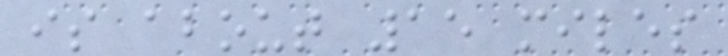is about 15 miles
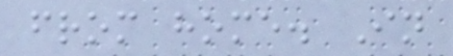from home. In
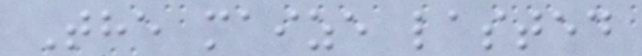The maize lasted
